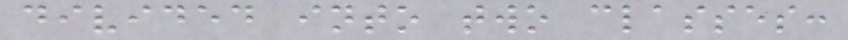divided into two classes:
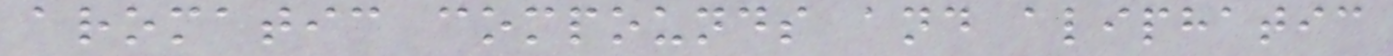aromatic compounds and aliphatic
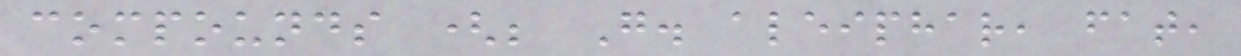compounds (; G. aleiphar, fat,
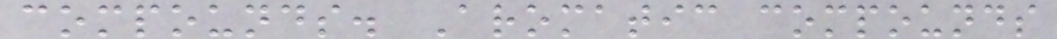compounds. Aromatic compounds
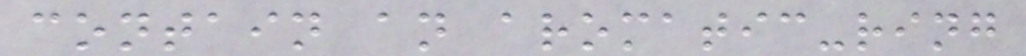contain an aromatic-ring
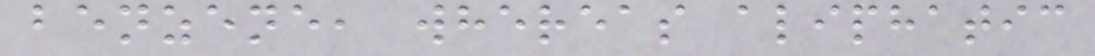benzene, whereas aliphatic
